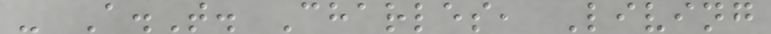- A.T. Charles, Living
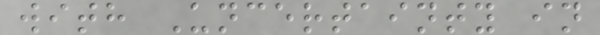with Uncertainty in
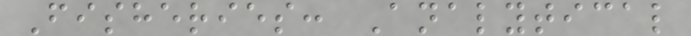Fisheries: Analytical
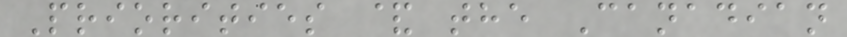Priorities & the Canadian
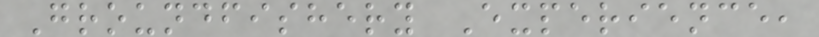Groundfishery Experience,
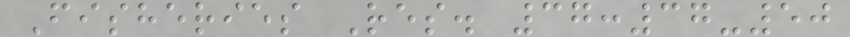Fisheries Res. 37:37-50
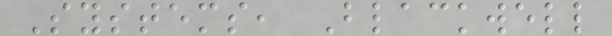Systems, Blackwell
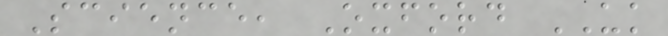Science, Oxford UK
